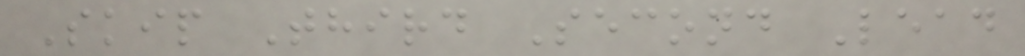Skip Third Second Lead
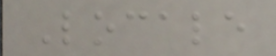Locale
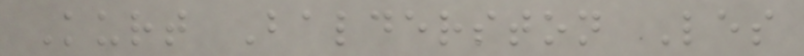Kurt Balderston Les
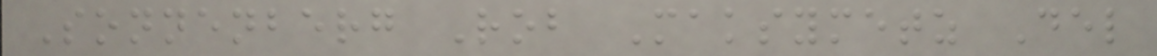Sonnenberg Rob Maksymetz Del
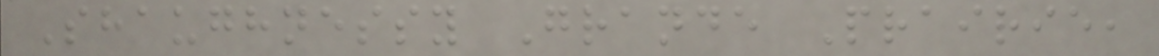Shaughnessy Grande Prairie,
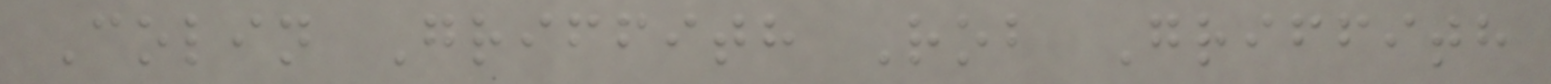Colin Griffith Rob Griffith
